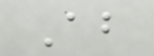About
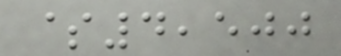$4,500
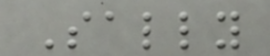Sally
